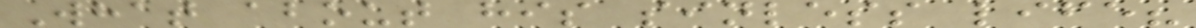What about his sinless life?
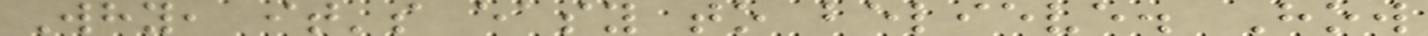Why, it's easy to believe. How
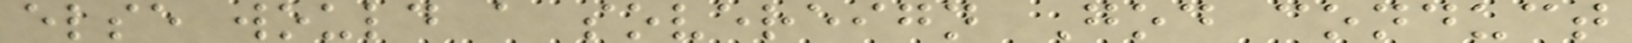else would a sovereign God conduct
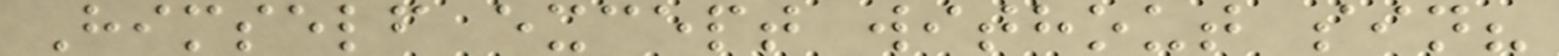Himself except without sin?
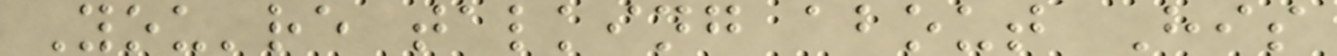You're talking about His
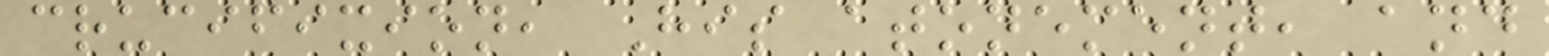crucifixion, His atonement, and
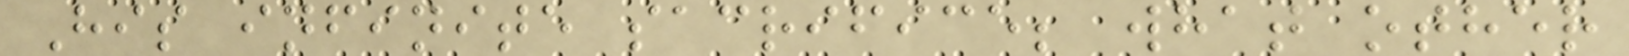His infinite sacrifice; what other
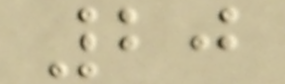20
